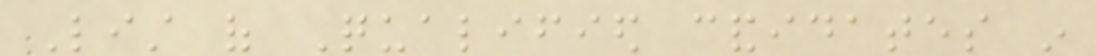List of Qualified candidates in
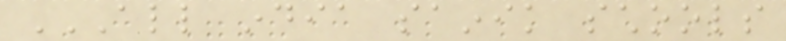ALL INDIA SAINIK SCHOOLS
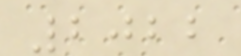2022
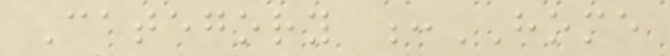Category :HOME
